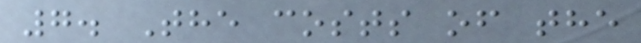7. The costs of the
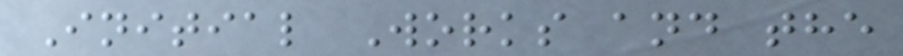Initial Works and the
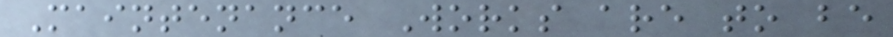Maintenance Works are to be
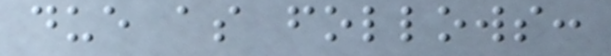due as follows:
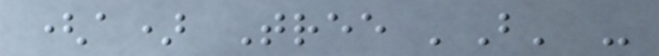(a) Tree 'B' -
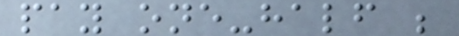pay one-half ;
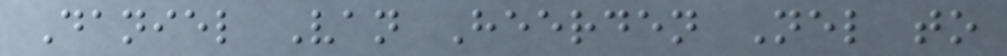Daniel Van Heerden Nel to
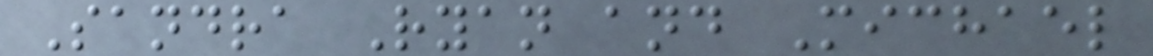Sandra Ryan and Michael
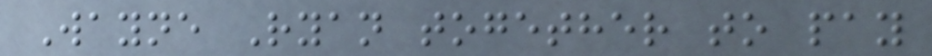Wayne Ryan together to pay
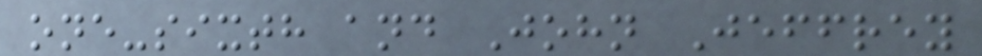one-sixth and John Jeffrey
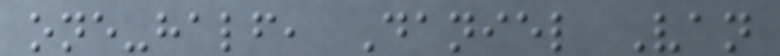one-half, Daniel Van
